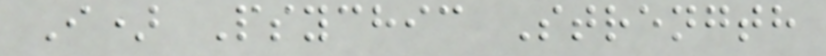I) Psychic Strength
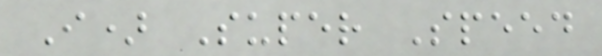I) Super Speed
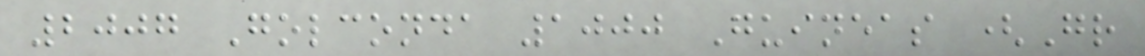2007 Golconda 1000 Guineas (Gr
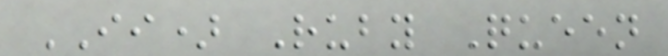II) Ruby Queen
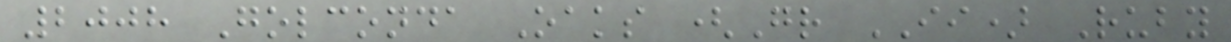2008 Golconda Oaks (Gr II) Ruby
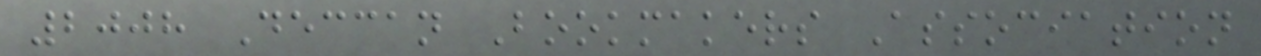2008 Deccan Bookmakers Association
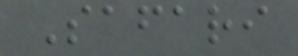Safari
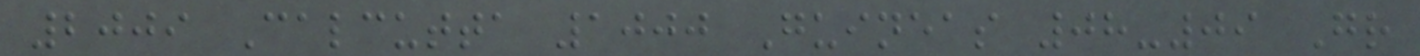2009 Calcutta 1000 Guineas 08-09 Gr
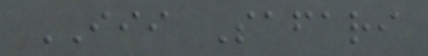III Safari
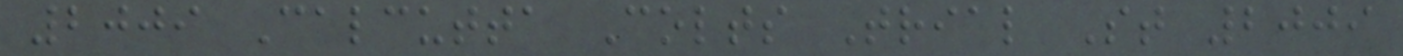2009 Calcutta Colts Trial St 2009
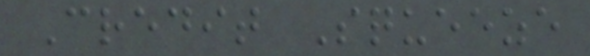Credit Squeeze
